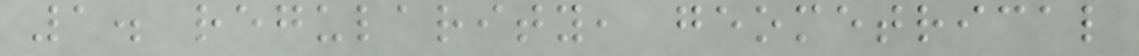1. regularity, geometrical
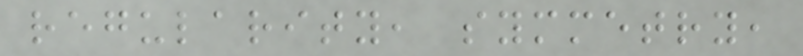regularity, symmetry,
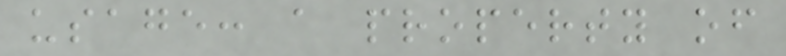usage: a property of
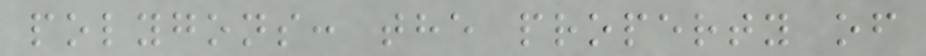polygons: the property of
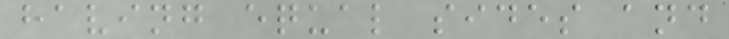having equal sides and
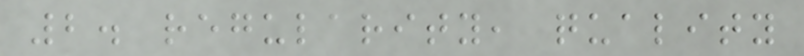2. regularity, quality
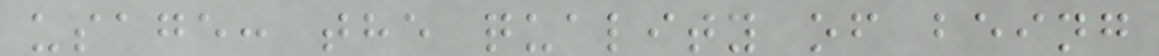usage: the quality of being
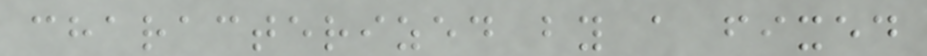characterized by a fixed
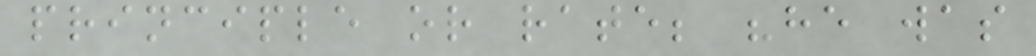principle or rate; "he was
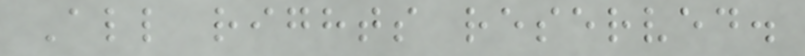All rights reserved.
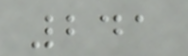241
